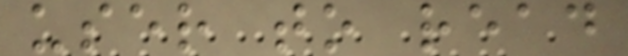user to read
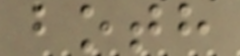both
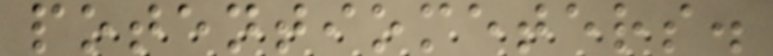potentiometers.
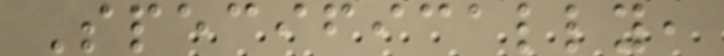Specifically,
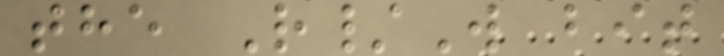the R/W bit
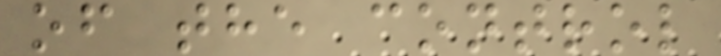of the control
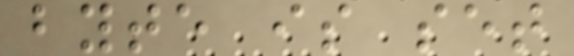byte is set
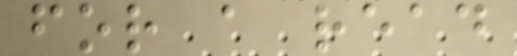for a read
